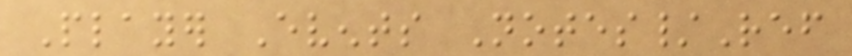Player Events Notes/Ref
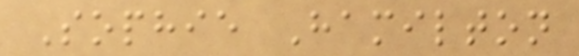Sophie Hamilton
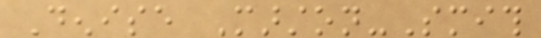Denise Marston-Smith
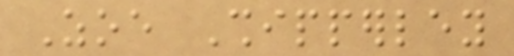Zoe Shipperley
